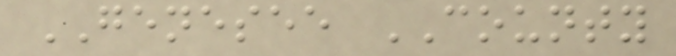GENESEE COUNTY
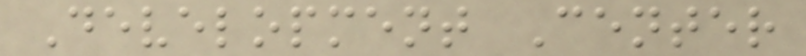Development Center
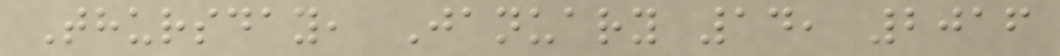Thursday, January 14, 2016
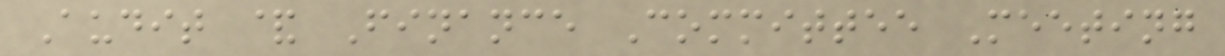Audit & Finance Committee Meeting
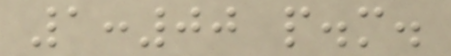1:00 p.m.
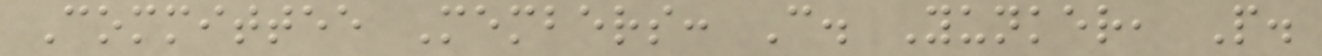Committee Members: C. Yunker, P.
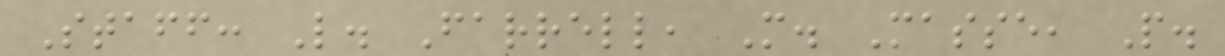Staff: L. Farrell, M. Masse, P.
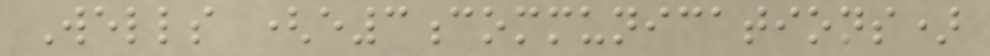Wells (e3communications)
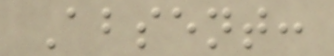Absent:
